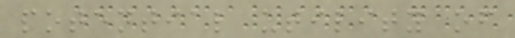potential utility of
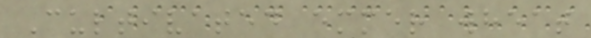Cultivated emmer wheat
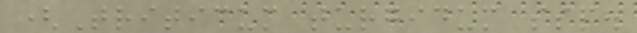(Triticum turgidum ssp.
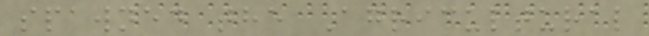spawned the Agricultural
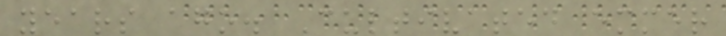years ago. Cultivated emmer
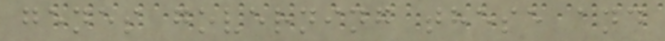genes governing these and
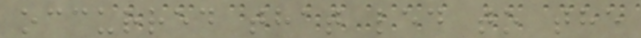occurred that led to the
